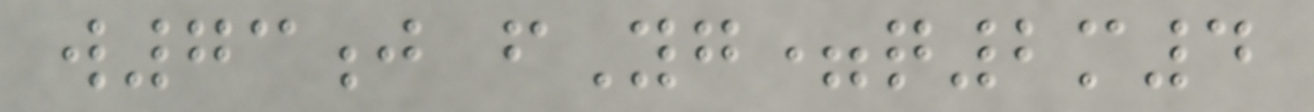w73j fYg=q2m4
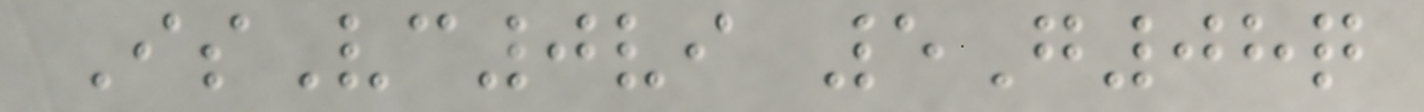IsVc0vi 5G08q
